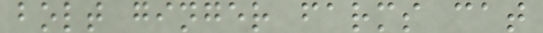bolt ginger farms cat
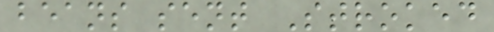beans sent Stroked
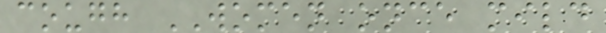cough WOMEN once mild
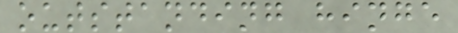outstanding hinge
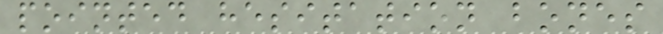pointed hesitation bones
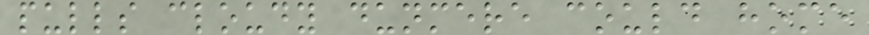pulls cloudy dunmere could home
